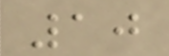10
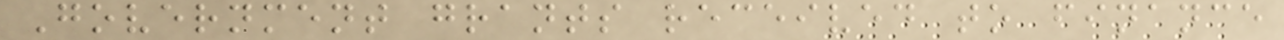Government grants received to finance
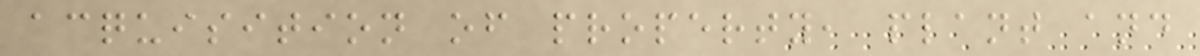acquisition of property, plant and
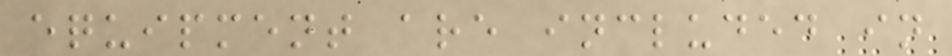equipment are included in
